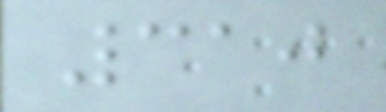310
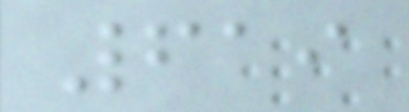619
